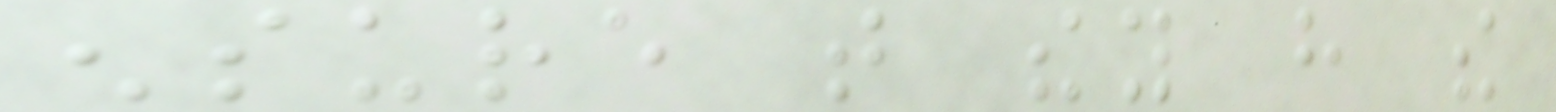ensure that they have the
